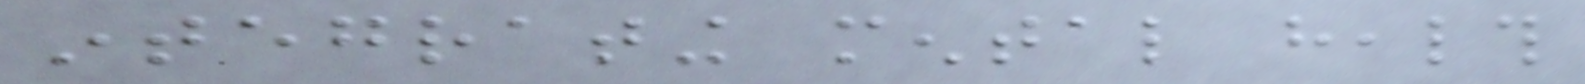integrating mental health
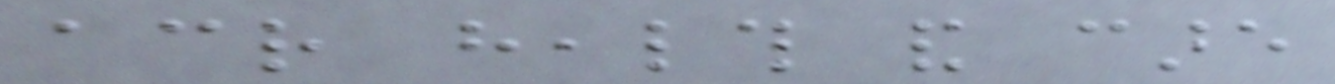across health and care
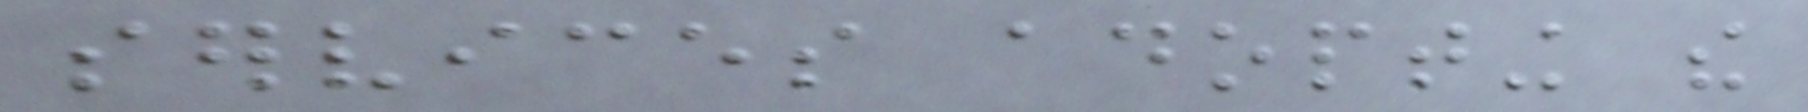services adopting the
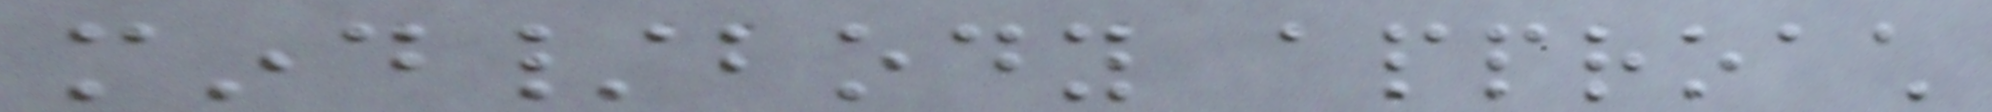mind/body approach
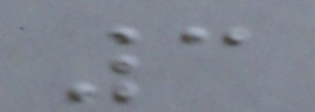3
